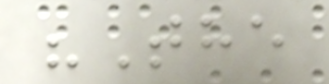"The
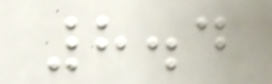8.4
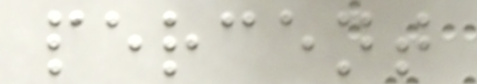percent
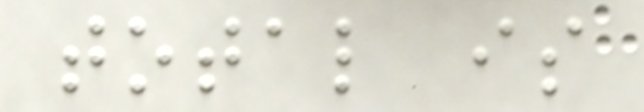total is
